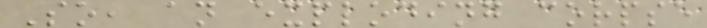So, an exploding corpse
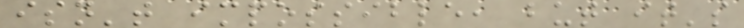isn't impossible, but it's
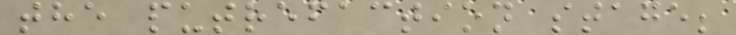the putrefaction stage;
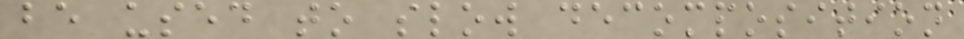be used to slow decomposition
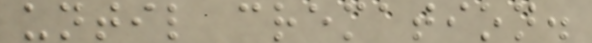until cremation.
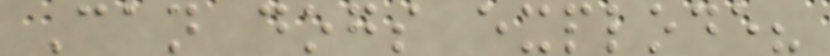Can dogs explode?
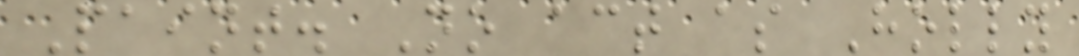Paint. No act as Holly
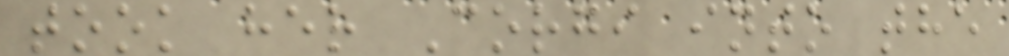took her Corgi into the
